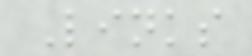Links
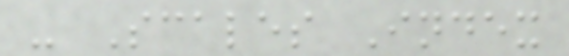- Scales Index
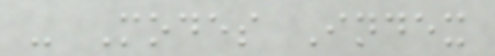- Modes Index
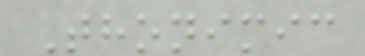Thonimic
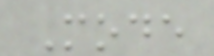Mode
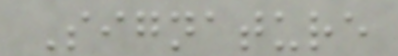Signature
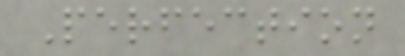Perfection
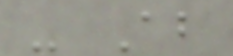- Ab
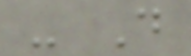- D
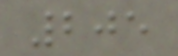205
